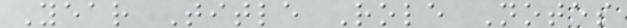Year Title Role Notes
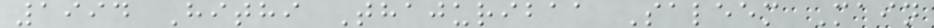1994 Hithi Thajuribaa Saleem Main
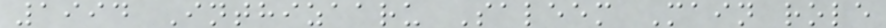1994 Inthizaaru Saleem Main role
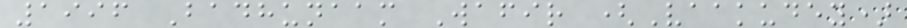1996 Badhunaam Wafir (Vaakudey)
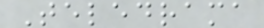Teledrama
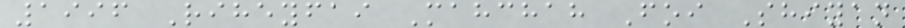1996 Riheyfai Mahchah Foi Shiyan
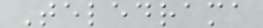Teledrama
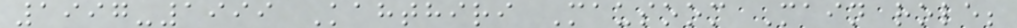1997-1999 Kahthiri Mausoom Main role;
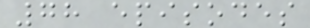78 episodes
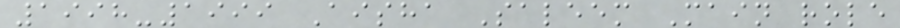1998-1999 Aisha Saleem Main role
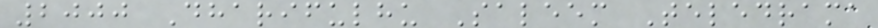2000 Dharifulhu Saleem Teledrama
